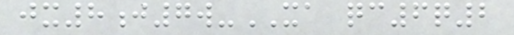jx8j7w-XA qc6q2
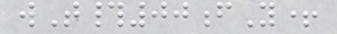wT#00fY+
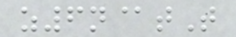z6n@tT
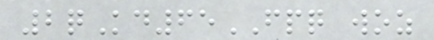2qKd65FPQ woz
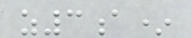z3a*
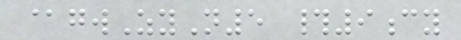@gwZyN5 #9cy
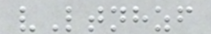vLtnhzf
